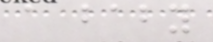a baby
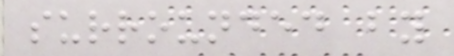surrounded by
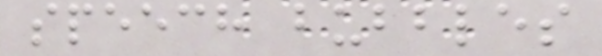speech bubbles
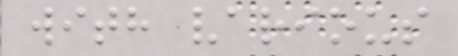with various
